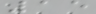15
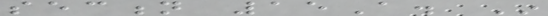section 15A. In
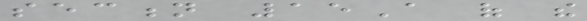section 15A of the
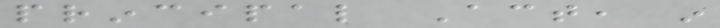principal Act, in
